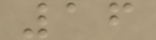16
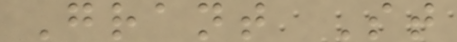Grant St
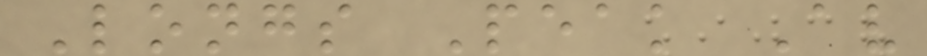Longs Peak Av
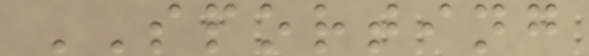SPORTING
